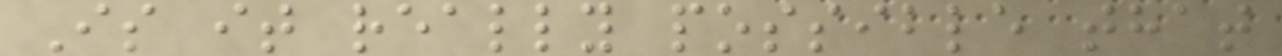Is it really possible that
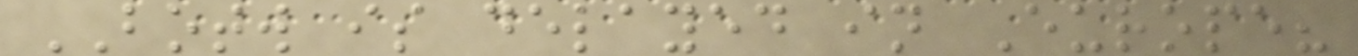BOTW is delayed in Europe?
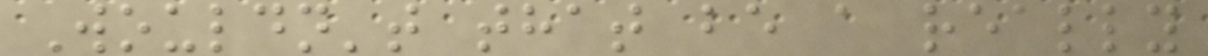Wouldn't that be a really
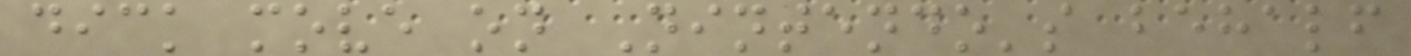dick move on Nintendo's behalf
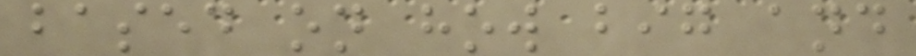based on how big and
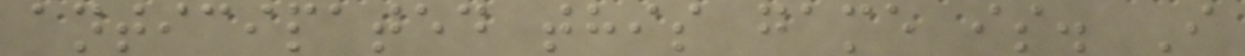anticipated this game is. I
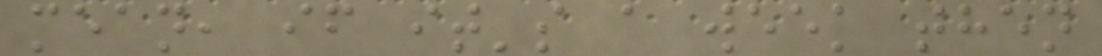mean, if it's a week then
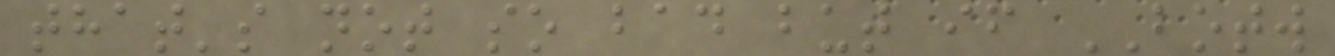that's not so bad but if BOTW
